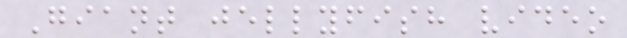Giant jellyfish video
